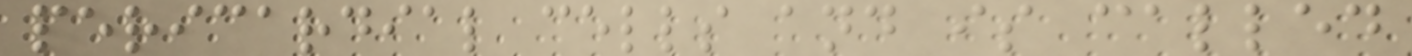pericardial cells and is called
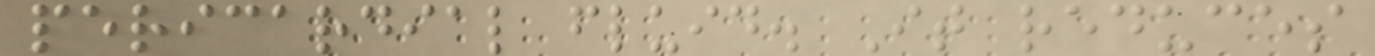pericardial fluid. It reduces
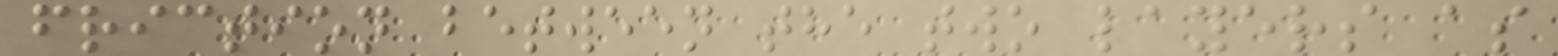friction between the two layers as
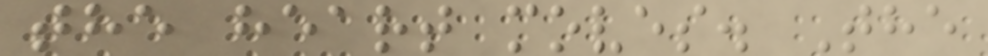the heart moves. The
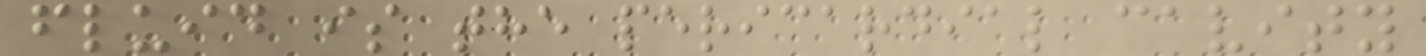fluid is the pericardial cavity
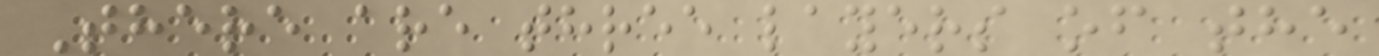There are three layers of the
